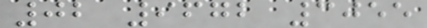02 9672 3055
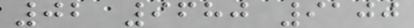02 9680 9100
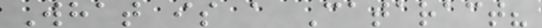What is a Cataract?
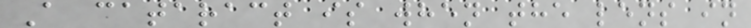A cataract is when the lens in
